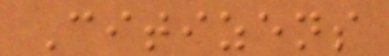Citizens
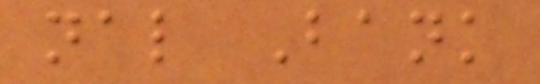nal Bank
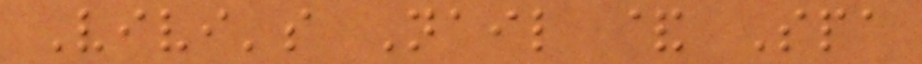Vivi's Nail & Spa
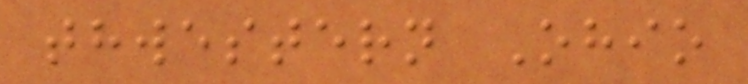thwestern Ohio
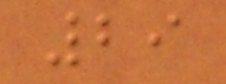29
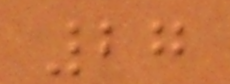27
